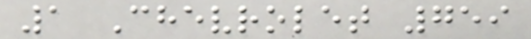1 Chevrolet 759
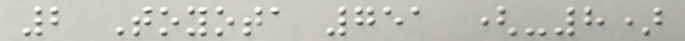2 Toyota 751 (-8)
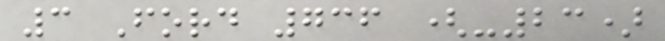3 Ford 736 (-23)
